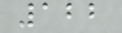122
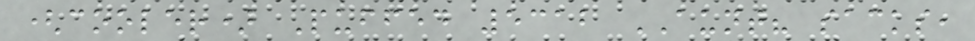(cooler) Puffed 5312 AUNT? sacks,
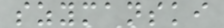szymanski
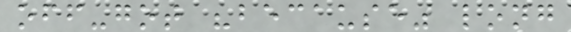off-got "because" long
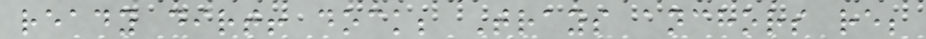ready dirt! dock; Trays anchors re;
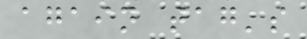again tag's
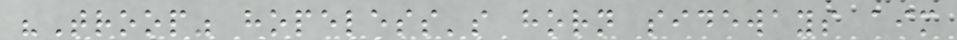"Troop" hopeless's horn sideways aim
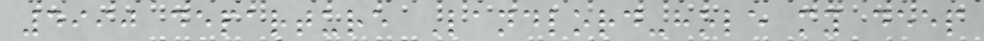4990 departure Landlord-hole my deep
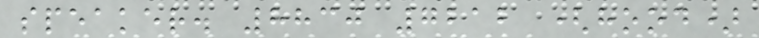speaker. 8830 7212 (hood)
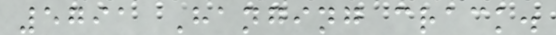5791 Hanging crack.
